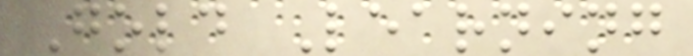Gold Learning
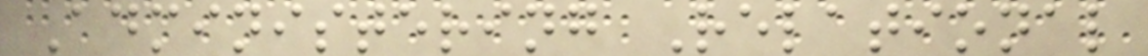Administering Relational
